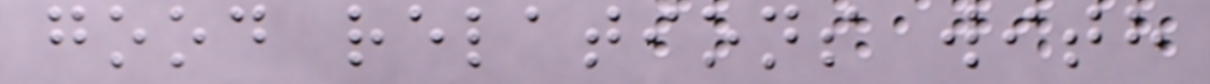good relations with
